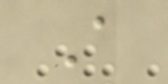A
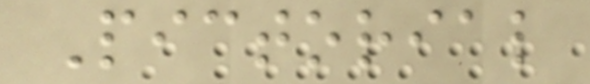Pictorial
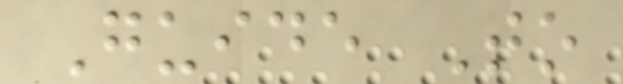Guide To
